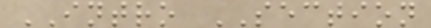INTRO SECTION
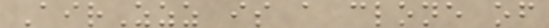AirZzz is a clone of
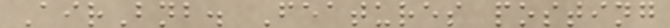AirBnb. Features posting
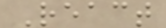React
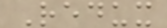Redux
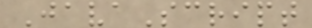JavaScript
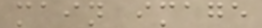main image
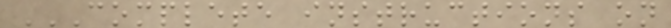COMPLETE INSTRUCTIONS ON
